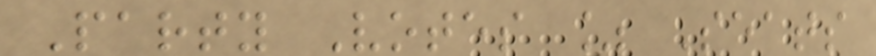Party Votes % Seats
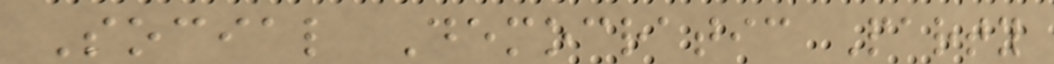Social Democratic Party
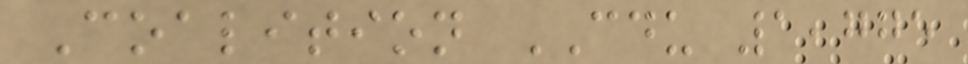Coalition CDU 1,775
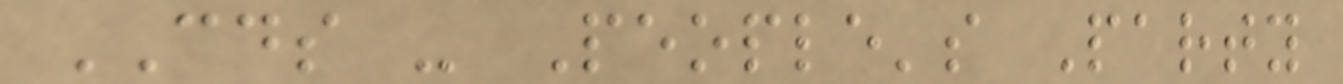CDS - People's Party
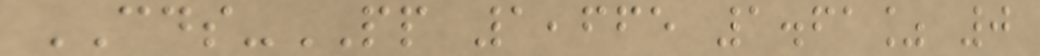CDS-PP 1,665 1.61% 0
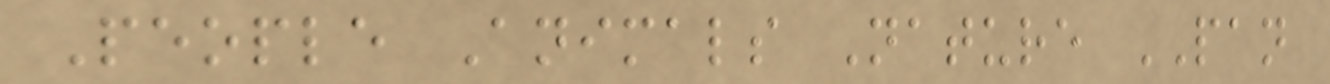People Animals Nature PAN
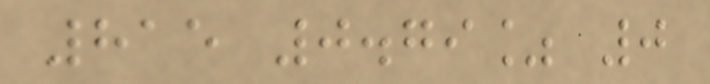815 0.79% 0
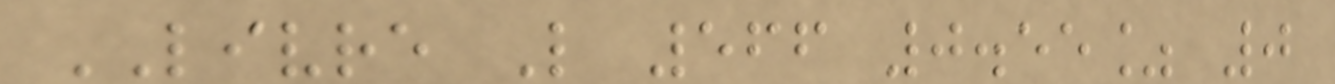LIVRE L 566 0.55% 0
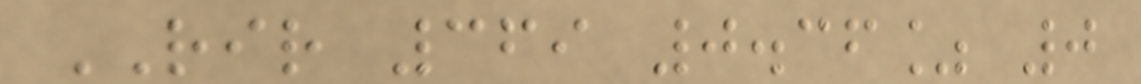RIR 369 0.36% 0
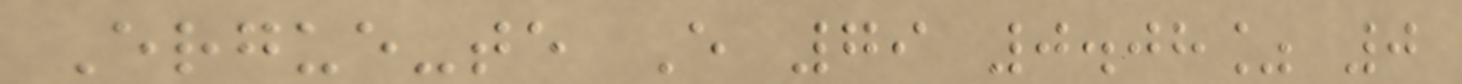Ergue-te E 79 0.08% 0
